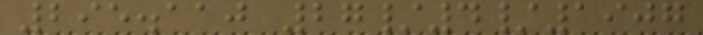295.110 27/4/1907
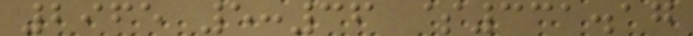2965 5:36 $331.17
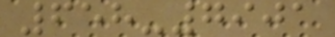658-7901
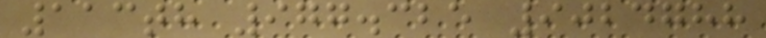113th 977.325 9024788
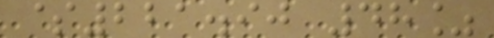$221.90 48%
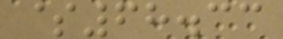$68.33
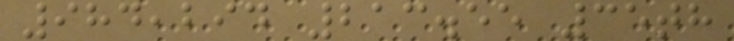984,294 213.55 35th
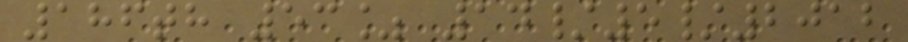186th 53% 14/5/2012
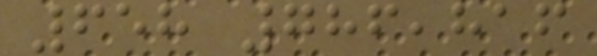658 786,816
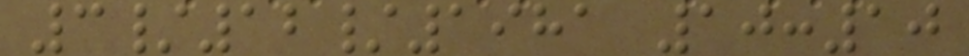3/12/1981 10:10
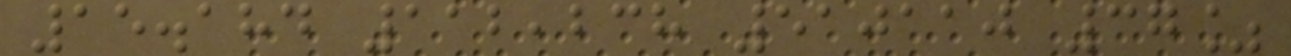15.184 112,238 510110 37%
